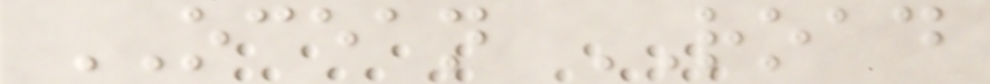OCEAN ROAD
